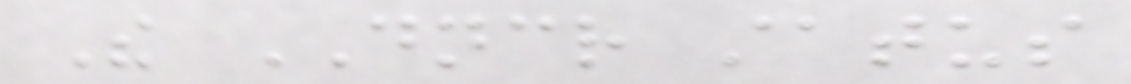The DNCR status
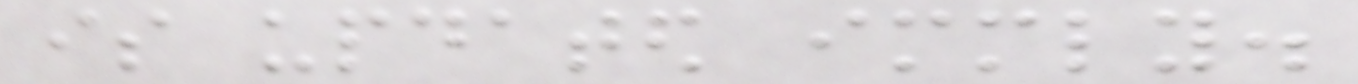is updated immediately.
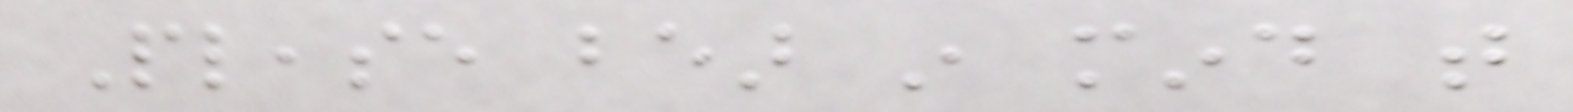Please bear in mind that
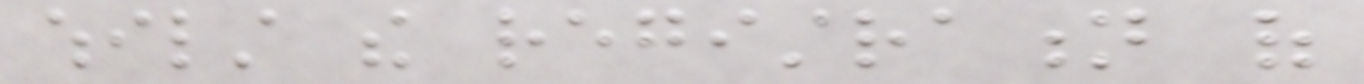whilst the registration of
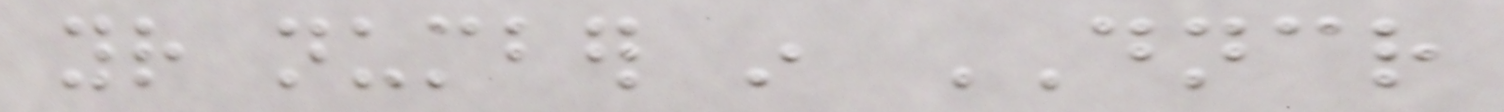your number in DNCR
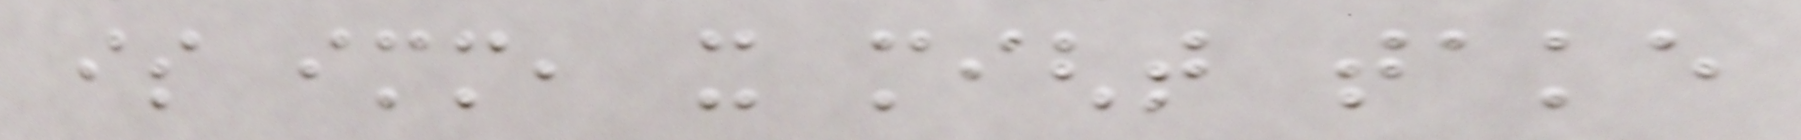is immediate, it might take
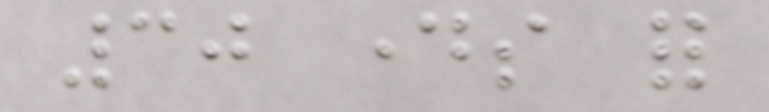30 days for
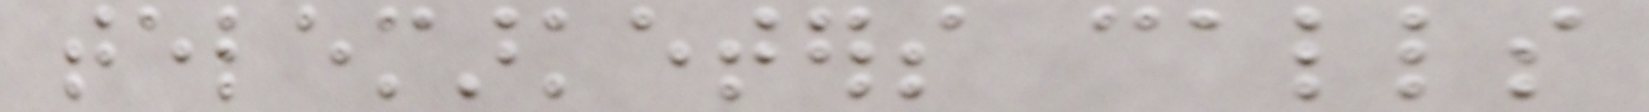telemarketers calls
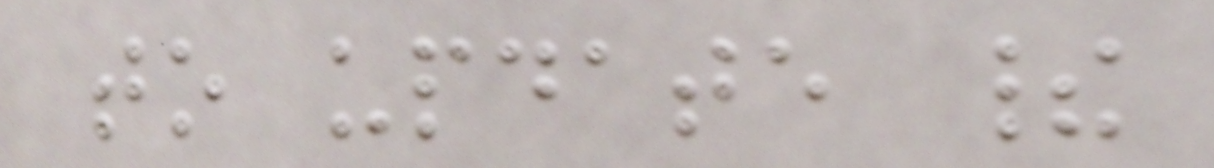to update their
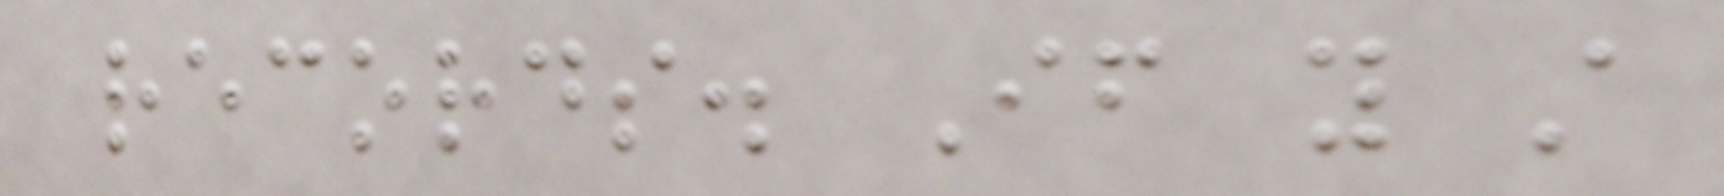records. If you still
